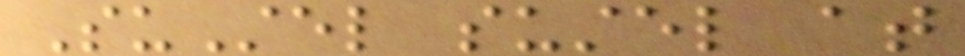SuStel sustel at
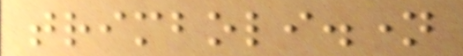trimboli.name
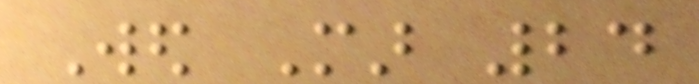Wed Mar 24
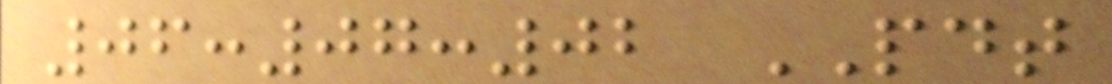06:07:02 PDT
